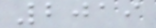2019
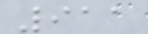911
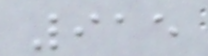915
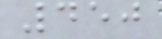450
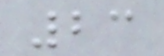23
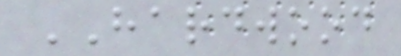HARDWOOD
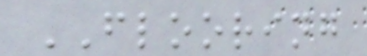FLOORING
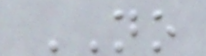NO
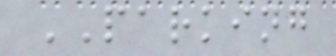PARKING
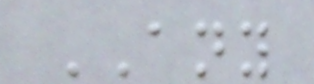ANY
